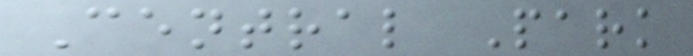Central Park
